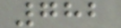782
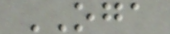OGA
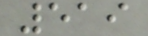519
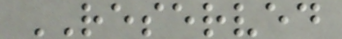RESERVED
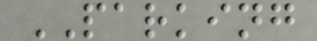PARKING
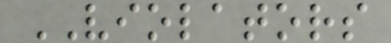VIOLATORS
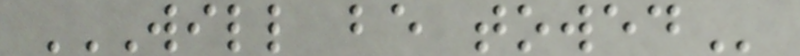WILL BE TOWED
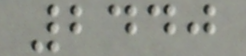2440
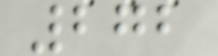272
